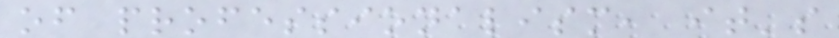of professionalism, it's
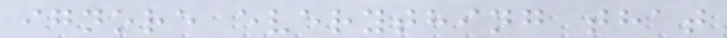ignore everything that
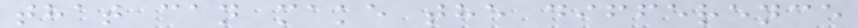that can make the difference
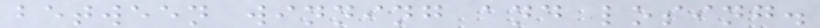between winning and losing.
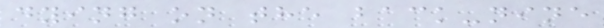dying on the back-nine
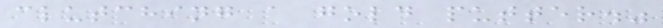clutching a gold putter."
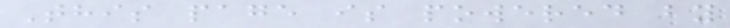This page is powered by
